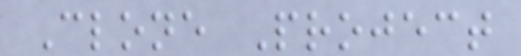Clone Project
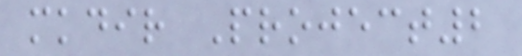mkdir Project2
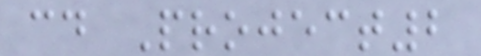cd Project2
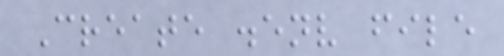Create .env file
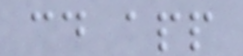cd app
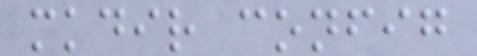mkdir config
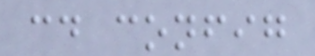cd config
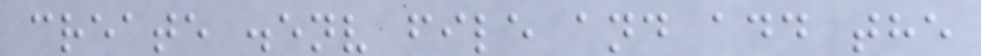create .env file and add the
